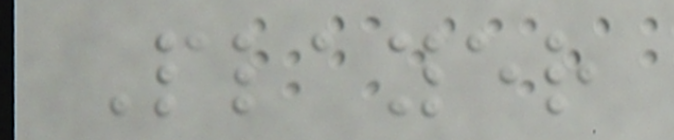Player
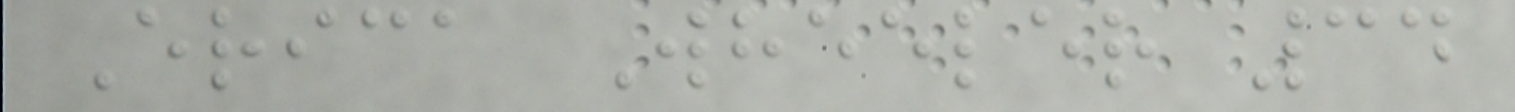Erica Wheeler 34
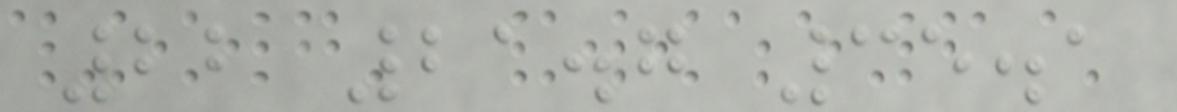22 21.7 35.1
